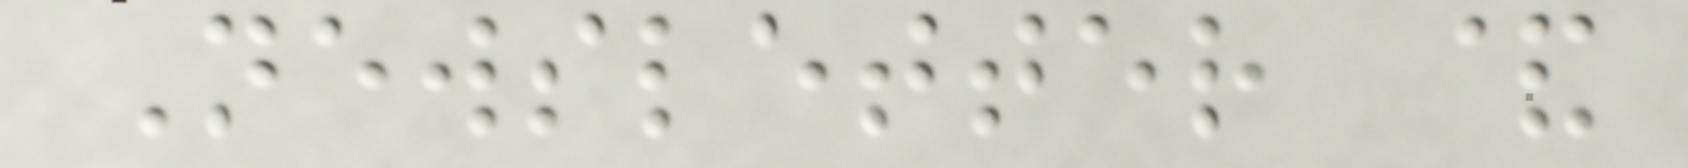Newsletter &
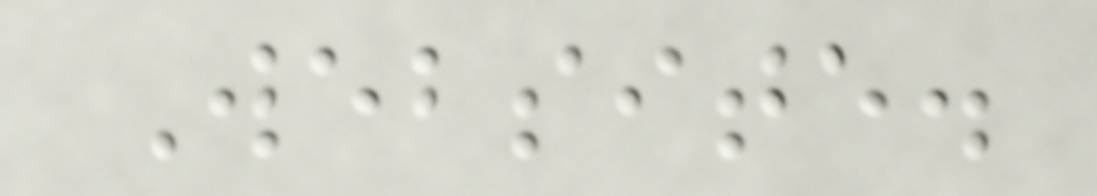Website.
